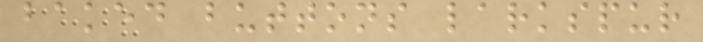baked buttons larkspur
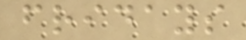fridays
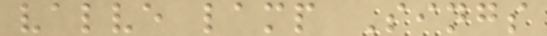valve lamp Sings
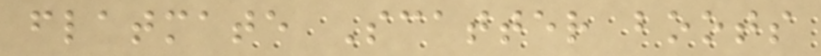flatmate Scatter boots
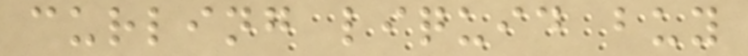curling liquid buy
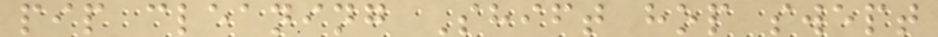pip cleaning Shift hop swept
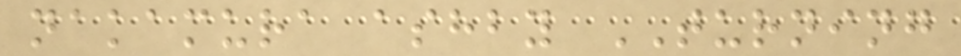nakamura ashby TURNING
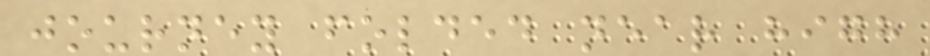journey folded near high
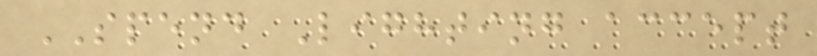SPEND Lighting accept
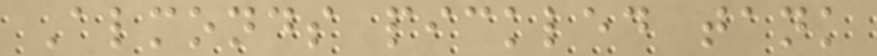Almonds pickled tank
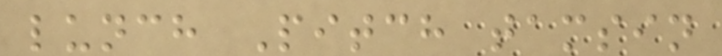lunch Pitch tamsin
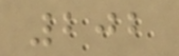202
